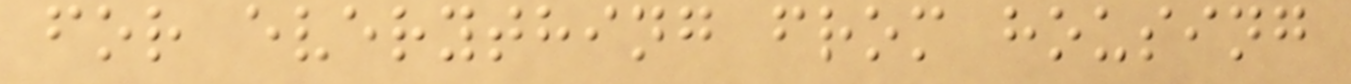for everything from housing
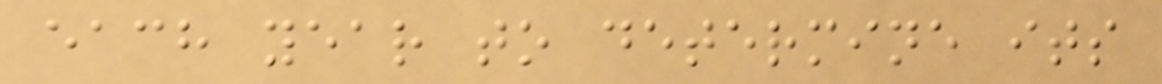each year to determine its
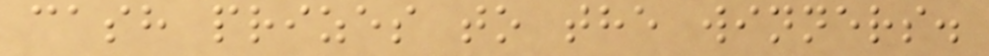cash prizes to the winners.
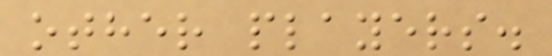other players.
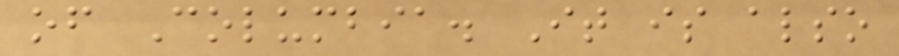of Columbia. It is also
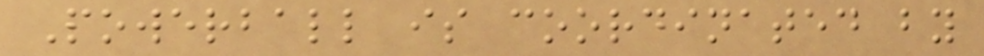Powerball is coordinated by
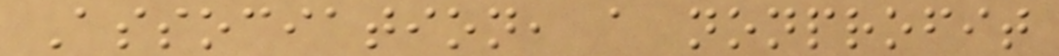Association, a nonprofit
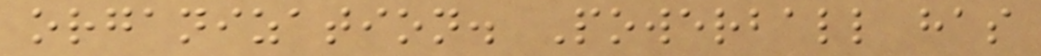organization. Powerball has
